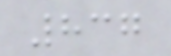837
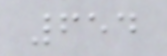654
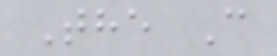The C
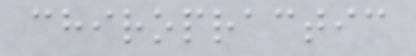chiropractic
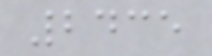2435
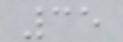35
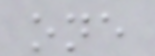one
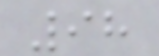98
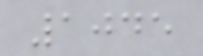1045
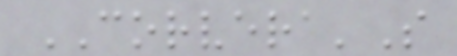CORVERA'S
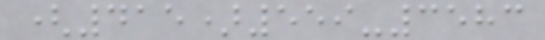(415)559-3583
